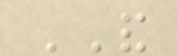AND
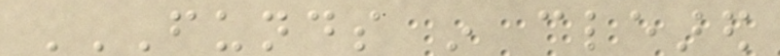FUNDS IN CLEARED
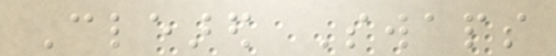Cleared Swaps
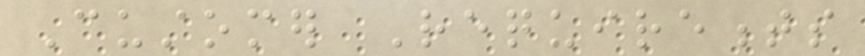Customer Requirements
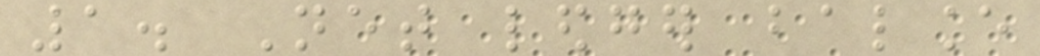1. Net ledger balance
